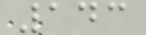143
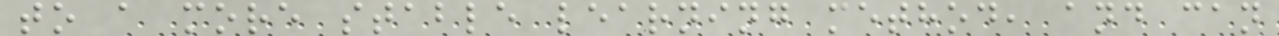to a more stable learning method, and can
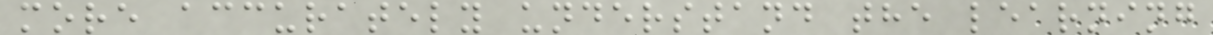more accurately understand the learning
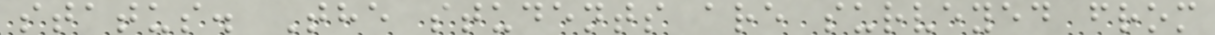status. The students are surveyed from
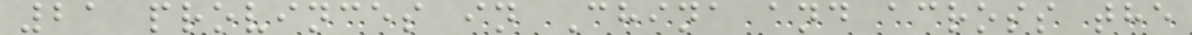21 provinces in China and across the
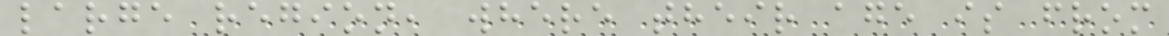large region, where their age is from
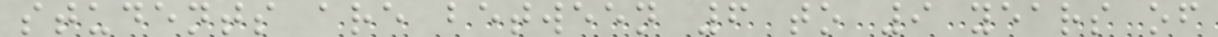students are between 6 to 9 years of
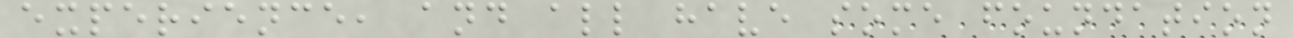experience, and all have some foundation
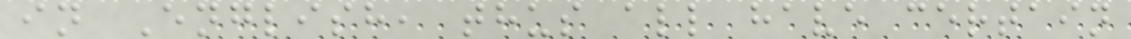in English, thus all have certain
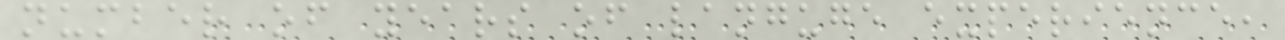number of years of languge experience,
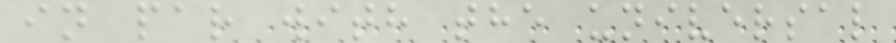in par with the universal
